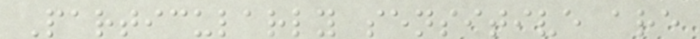Particularly sensitive are
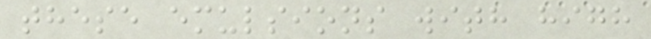these emulsions with high
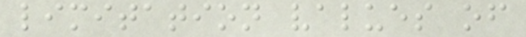limitation values of
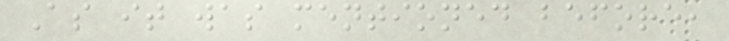As it was mentioned before,
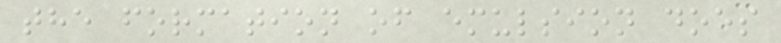the formation of emulsion does
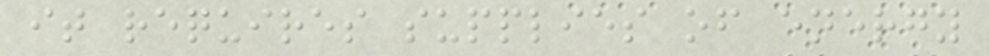it requires supplies of energy
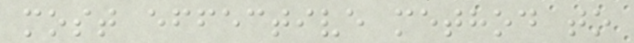most effective method to
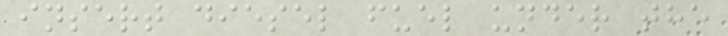insert diesel fuel under the
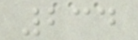234
